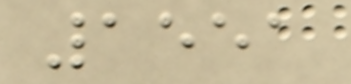1551
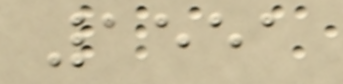1551
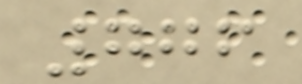776
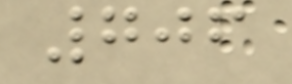706
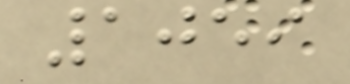1059
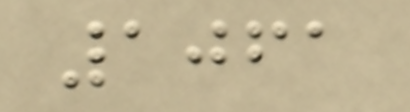1061
